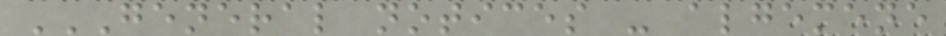GENERAL NOTICES - ALGEMENE
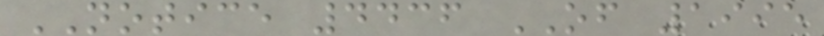NOTICE 4436 OF 1995
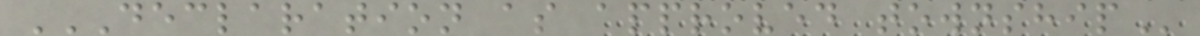DECLARATION AS APPROVED TOWNSHIP
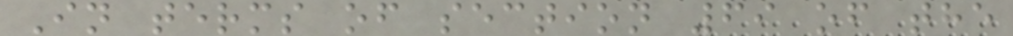In terms of section 69 of the
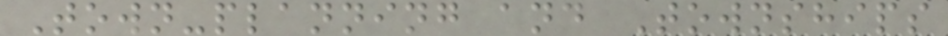Town-planning and Townships
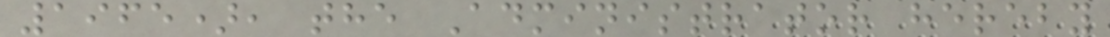1965), the Administrator hereby
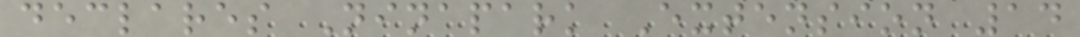declares Ninapark Extension 14
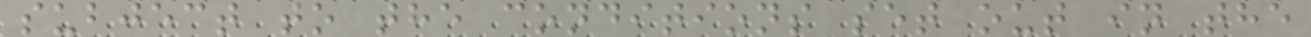subject to the conditions set out in the
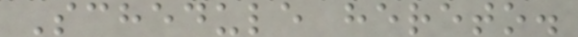Schedule hereto.
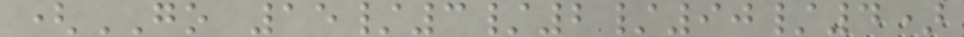(GO 15/3/2/90/4)
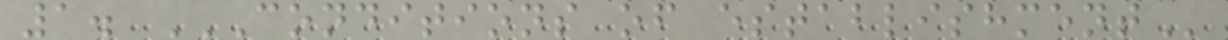1. CONDITIONS OF ESTABLISHMENT
